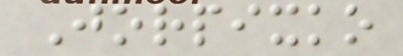Jorpixko
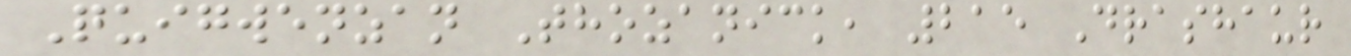Quigwenzan Thozanick, 215 Drashaur
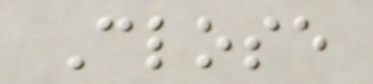Close
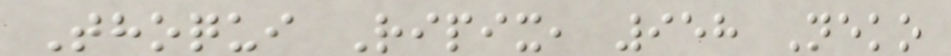Thoqui Ripix, 958 Neko
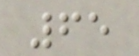65
